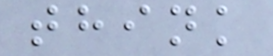think
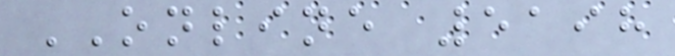ONLINE 5198
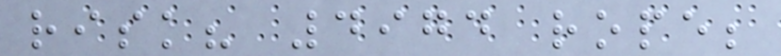risk? 4974 rope;
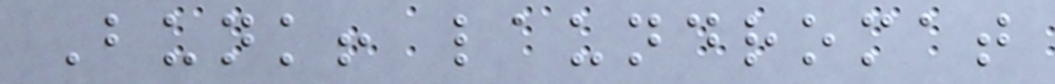Bunk! laundromat
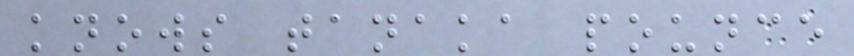knows tanaka pounce
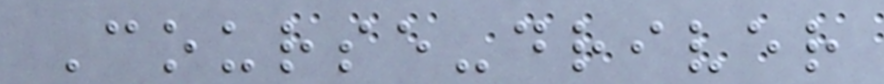Course-driver
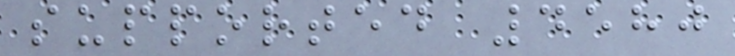supported 4580
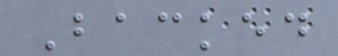Backed
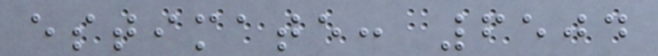estimate: 6504
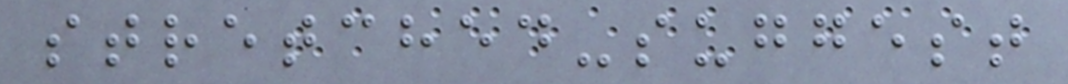stretched-suggest
